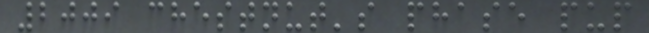2009 chestnut's phase pup
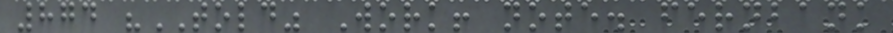874 "TOLD" Work! note. fernbank
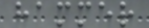hammer
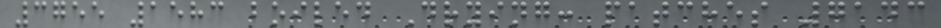3755 1583 boiled Drying: patches 7143
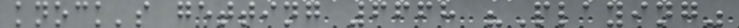knock's getting 6668 "Playing"
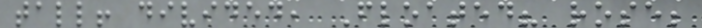tall! divided, Floated? rose;
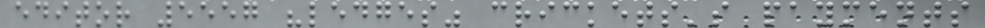editor 5557 "ledges" crickets's payments
